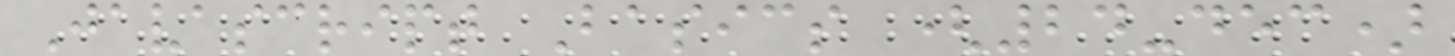Javascript Basics (24-dec)
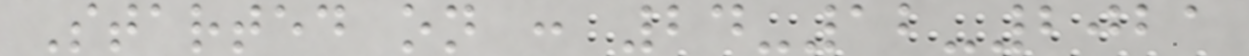Started on : 24-12-2021
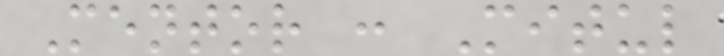Mentor : Mitul
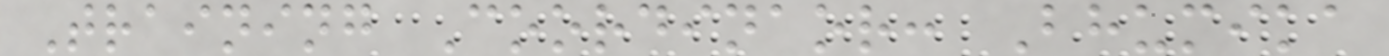Training Coordinaor: Bhumika
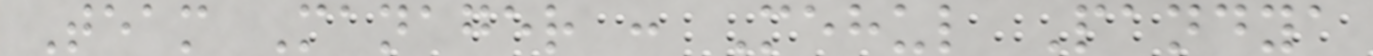Team Manager : Mehul Pandya
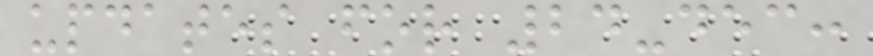updates for 24-dec:
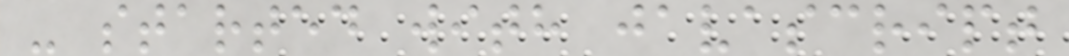- started with javascript
